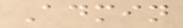Admin
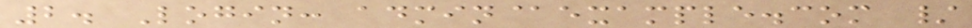2. Login: admin@example.com /
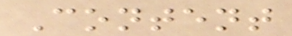Content
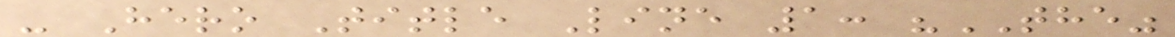- Hero Title Line 1: "THE"
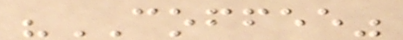"COFFEE"
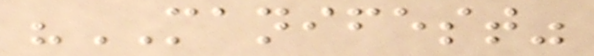"MANIFEST"
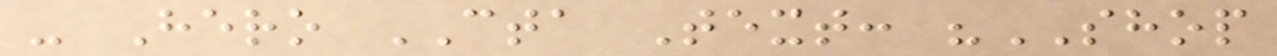- Hero CTA Text: "SHOP
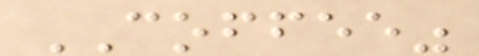COFFEE"
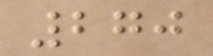270
